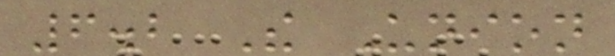6.2 The Union
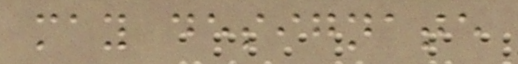may designate
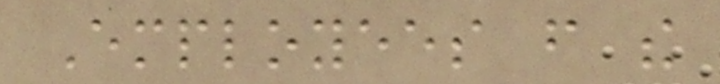Employees from the
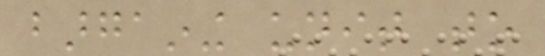bargaining unit to
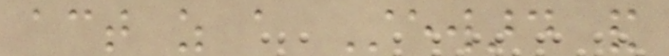act as a Steward and
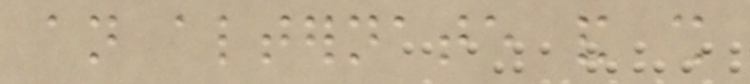an alternate and shall
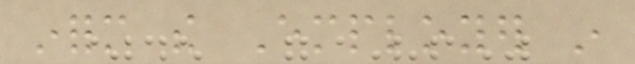inform the Employer in
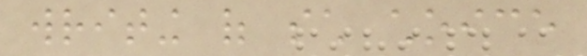writing of such choice
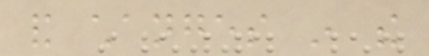and changes in the
